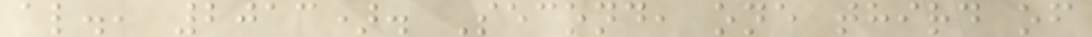al., 2013). Second, one third of
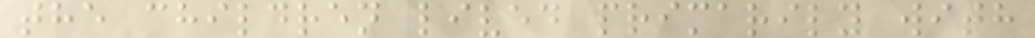the children lived primarily with
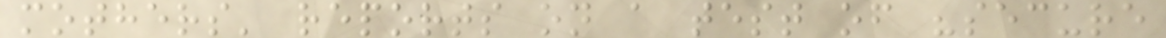mothers' reports on a test of "secure
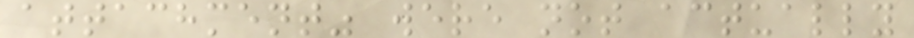attachment" were not actually
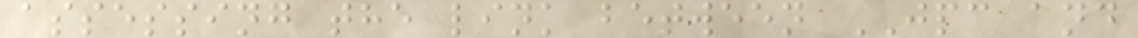assessing the link between JPC and
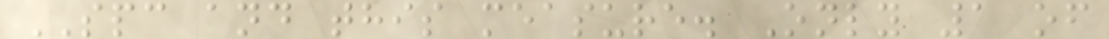SPC and this measure. Only 1 of
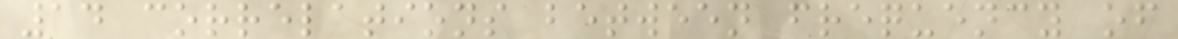14 correlations between frequency of
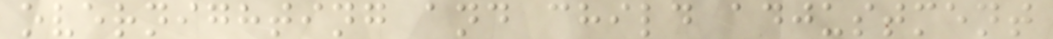overnighting and child adjustment
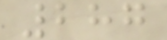287
